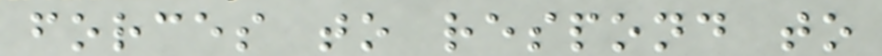forces to respond to
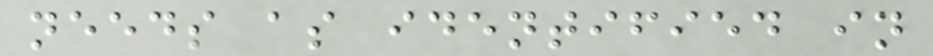needs as identified in
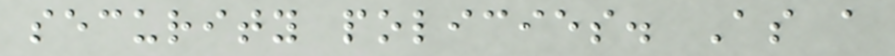security policies. As a
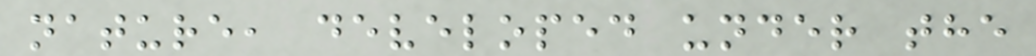nature, developed under the
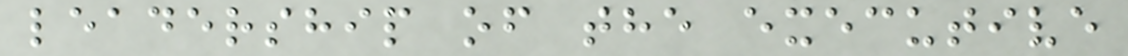leadership of the executive
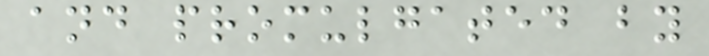and promulgated by
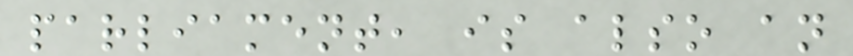parliament, is also an
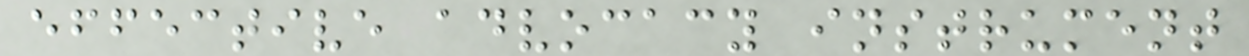effective advocacy instrument
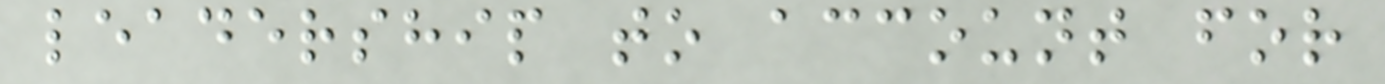leadership to account for
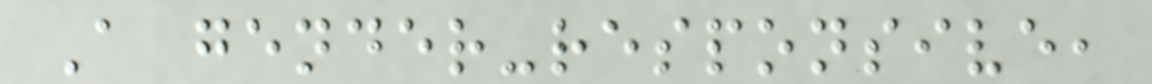A gender-responsive,
